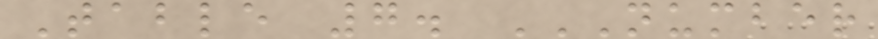Table 7. NUMBER
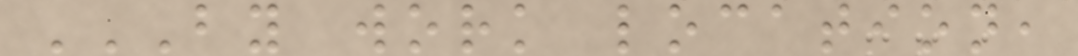BY WORK LOCATION,
